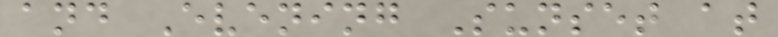and Evening Sunset at
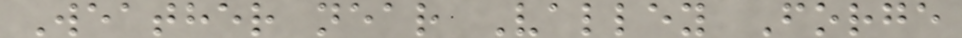Weather near Valley Forge
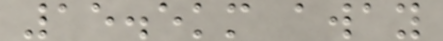15.5km away
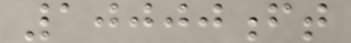10000ft
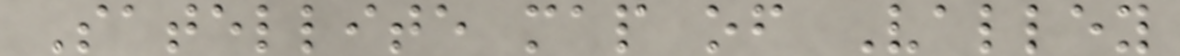Satellite map of Valley
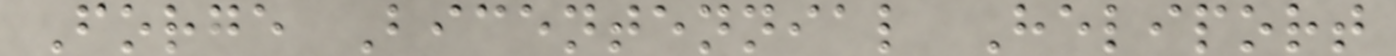Forge Bicentennial Heliport
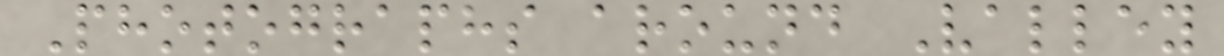Photographs around Valley
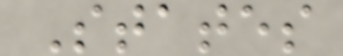States
